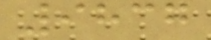9837
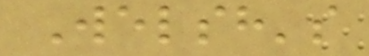Welsh's
